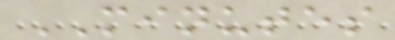MINUTES
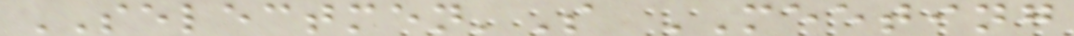SELECTMEN'S MEETING
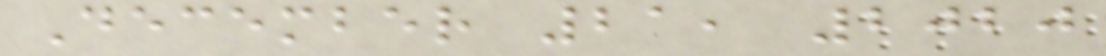December 21, 2020
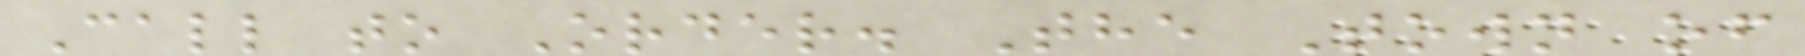Call to Order. The Town of
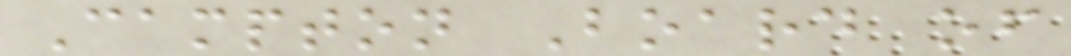Campton Board of
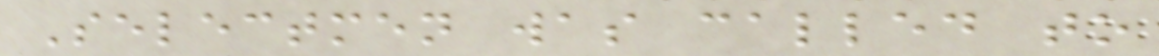Selectmen was called to
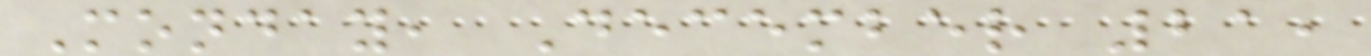Monday, December 21,
